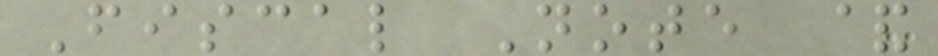Fiscal Note &
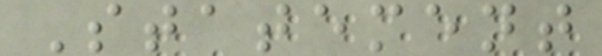Statement
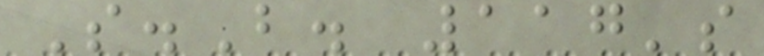S.B. 117's
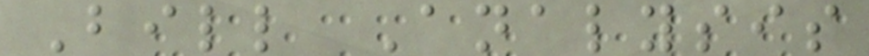Bill Analysis
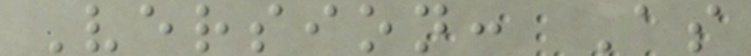Version: As
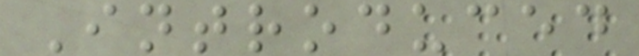Introduced
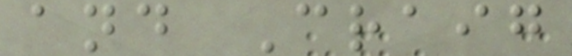and Craig
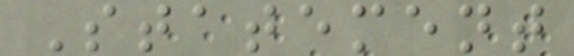Statement
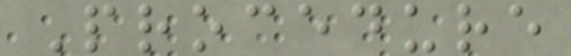Procedure
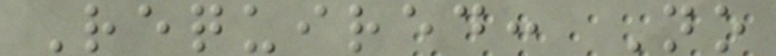Required: No
